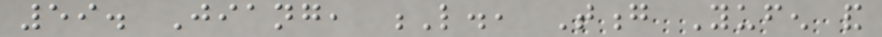59. Jiang, L., Tong Yufen and
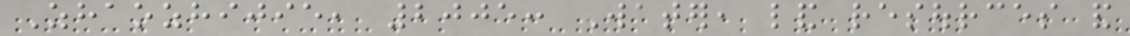Zhaozhijie, 2005: Water, land resources and
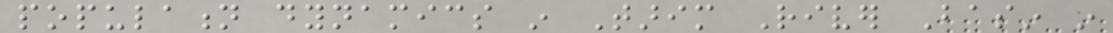population dynamics in Tarim River Basin in
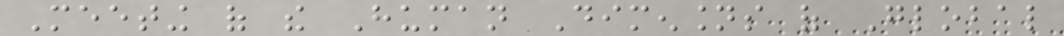Meeting of the Human Dimensions of Global
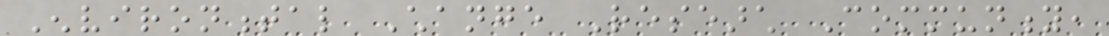Environmental Change Research Community,
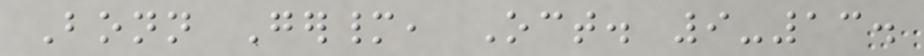Bonn Germany, Oct. 9-13.
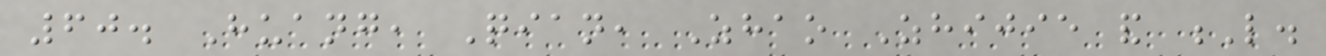60. Huang, Qian, Zhao Zhijie and L.
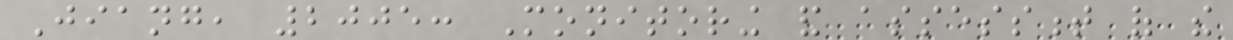Jiang, 2005: Monitoring and assessment of the
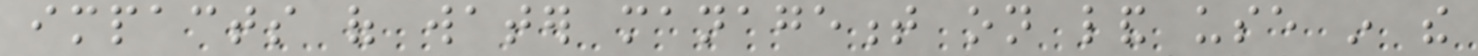impacts of water management on land use in the
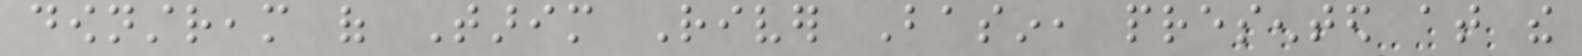downstream of Tarim River Basin, presented at the
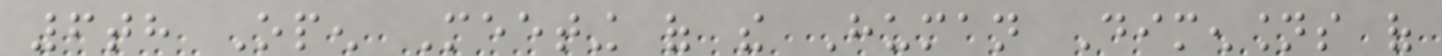6th Open Meeting of the Human Dimensions of
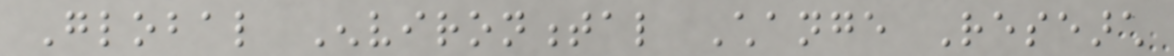Global Environmental Change Research
